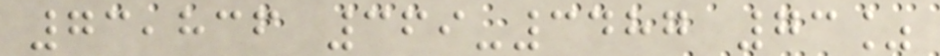73,836 369-3487 73%
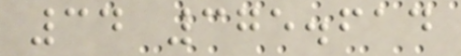34 375.614
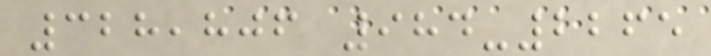328,806 984-2265
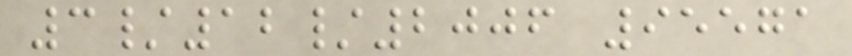3/12/2006 95571
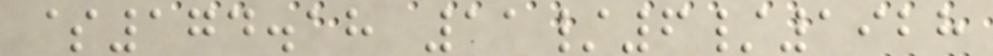$174.18 11/6/1928
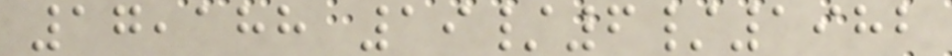17,188 19/6/1982
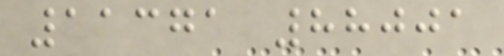11371 88001
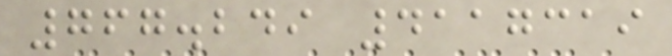767.249 4117319
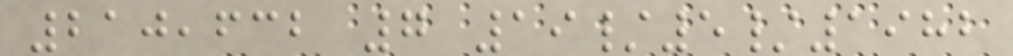210,632 7 19/5/1982
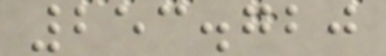253.720
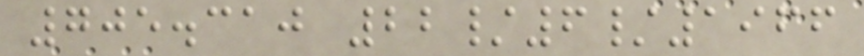705.310 22/6/1966
